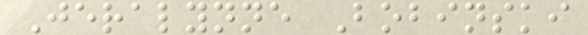Jeralynne Bobinski
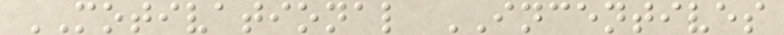MOTIVATIONAL INCENTIVES
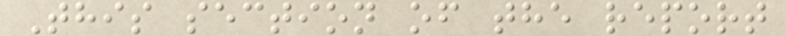This section of the report
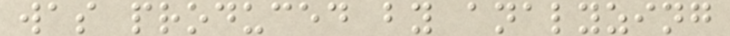was produced by analyzing
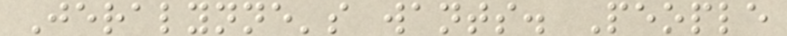Jeralynne's wants. People
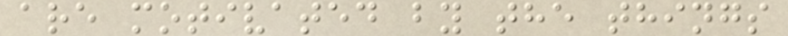are motivated by the things
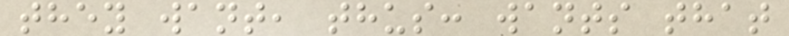they want, thus: wants that
